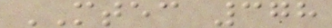MTEC 378
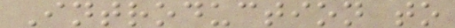Introduction to
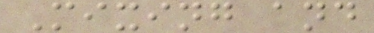Mixing and
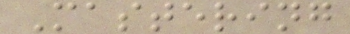Mastering
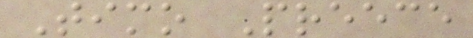Timo Preece
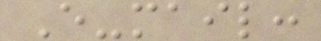E-mail:
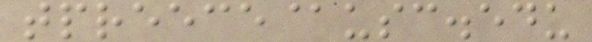tpreece@usc.edu
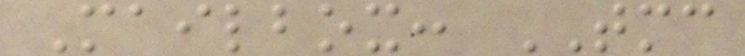Mailbox: TMC
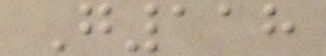G118
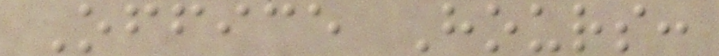Office Hours:
